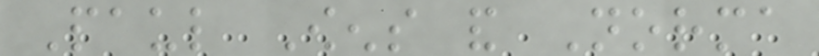Paul Owens and Norma
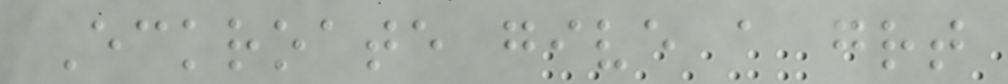Eckroate give a great
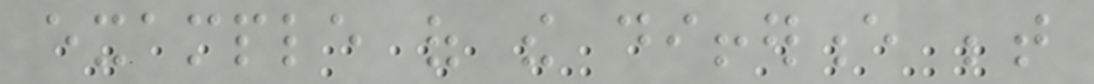example of the difference between
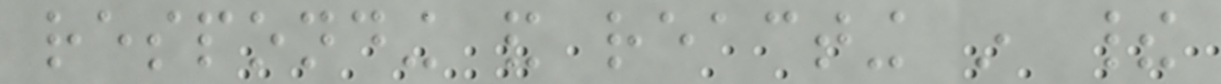responding and reacting in their
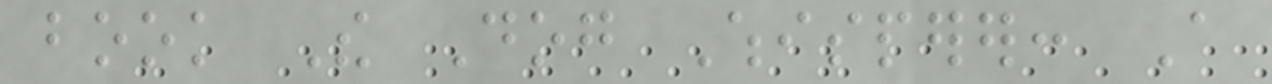book The Dog Whisperer: A
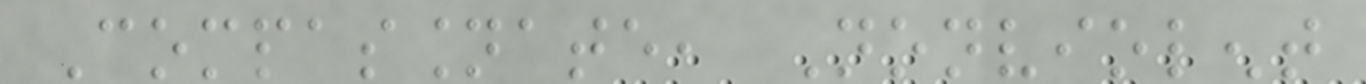Compassionate, Nonviolent
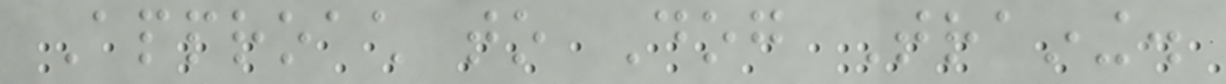Approach to Dog Training.
